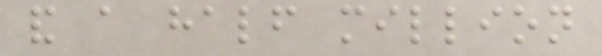and a half million
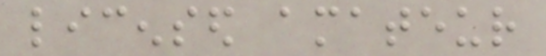licensed amateur
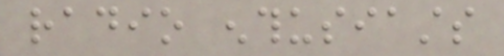radio enthusiasts
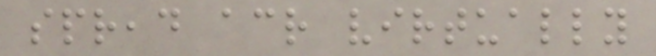spread across virtually
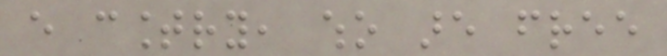every country, who are free
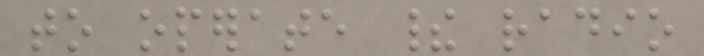to operate their radio
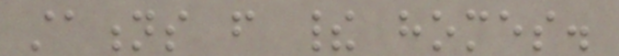stations from their homes.
